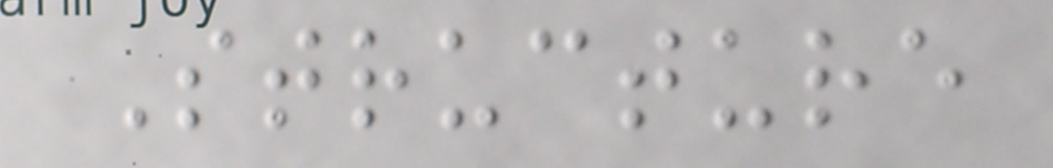Structure
